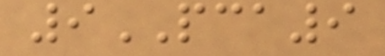9PCA9
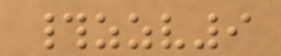#zzv9
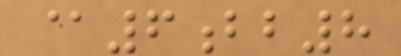@6bb8
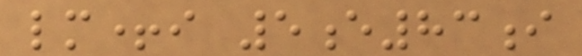lm+i 5e83i
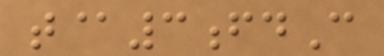t@3fdC
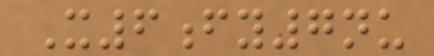X6fy7nu
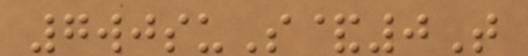7wjsuS&0T
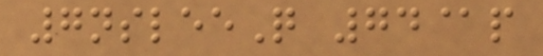7nsleeQ 74@p
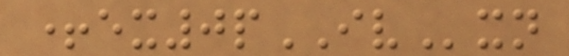+ex0pIVxn
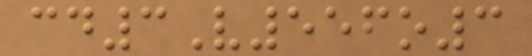cd3V556o3
